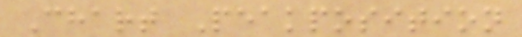Chart Peakposition
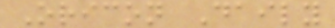Oricon Daily
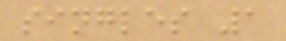singles 1
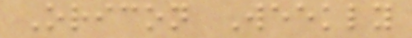Oricon Weekly
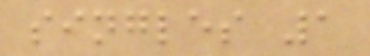singles 1
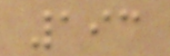193
